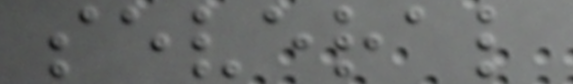several
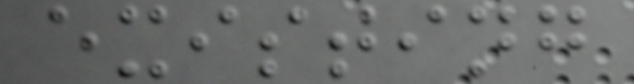existing
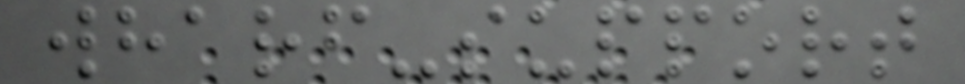wharf-support
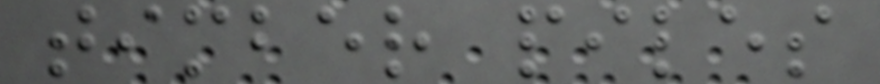timber piles
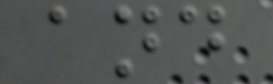and
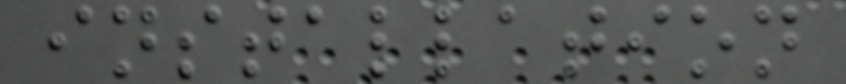installation
